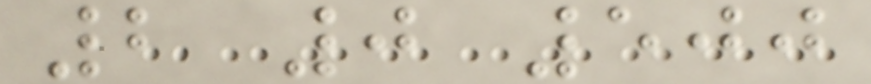2 0 500
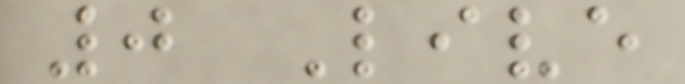0 Live
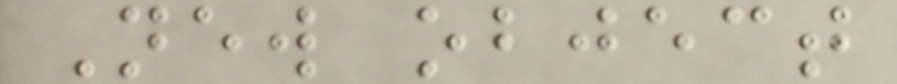New object
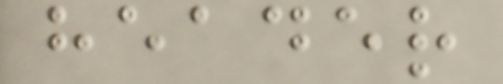header
